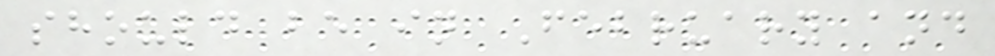should be in February and
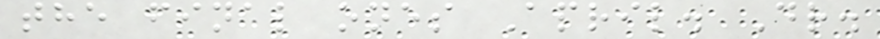the final ones April. Dr.
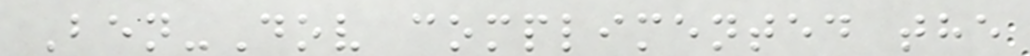Ben-Dov complimented the
